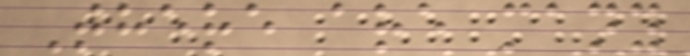There are many
